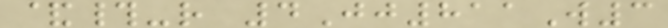&#-r 4Jj811W3
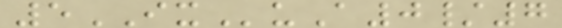5IXuA0/7
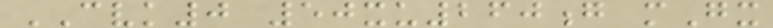CVK0 50xu260g mGx
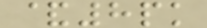&8pk
